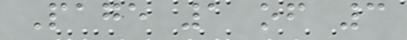Page 1 of 3
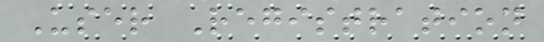User Registration
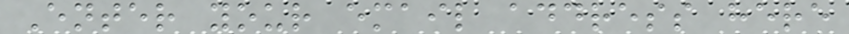Enter your email address here
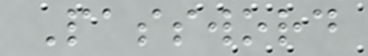Password
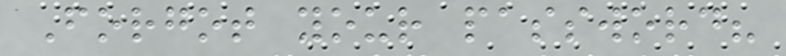Forgot your password?
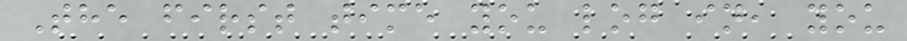The first time you log in, you
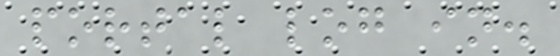portal log in.
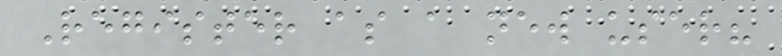Register as a new user?
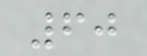60
